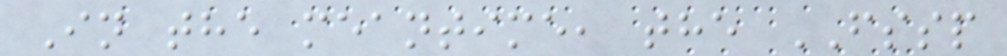In the meantime, the FSSP
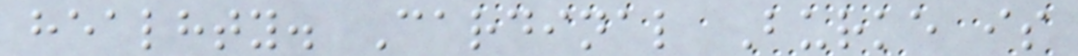healhty. Cardinal Burke is
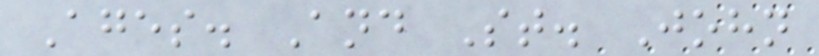Ages. And St. John
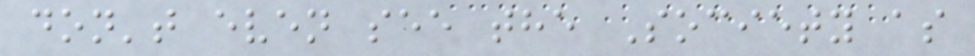don't even see the Society as
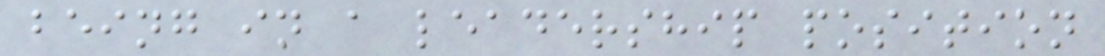being in a leadership position
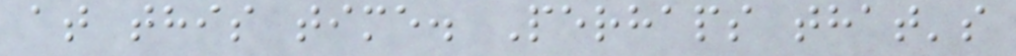at this time. Perhaps that's
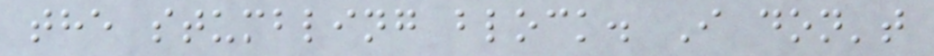the stumbling block. I don't
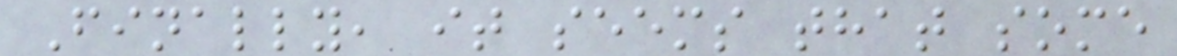Finally, it seems that some
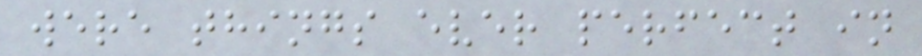were things ever perfect in
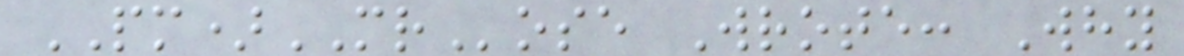PM)MRose Wrote: Why
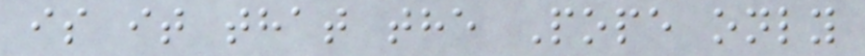is it that the Pope only
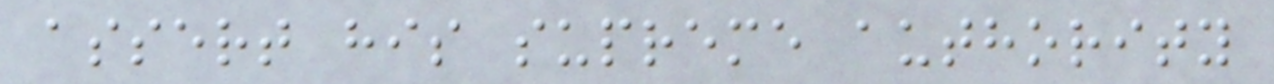assert his supreme authority
